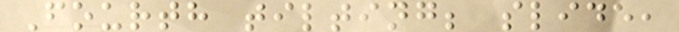Fourth tilting; slide,
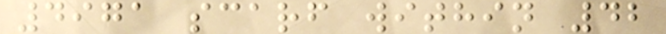4971 scarf within 42
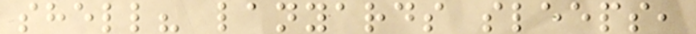shell? lanyards sleeps,
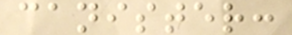canister:
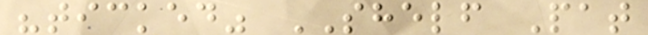"ticked" SHELF Pat
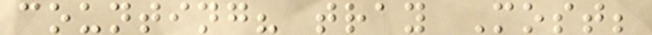counting? tray Most;
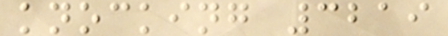knocking 3219
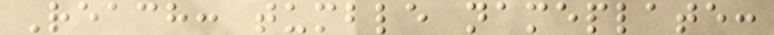Reach: tumble nameplate:
